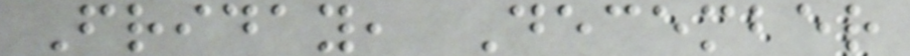Friday, December
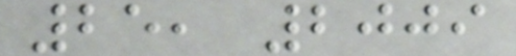25, 2009
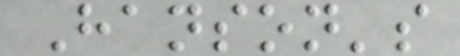Hanson's
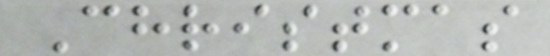Christmas
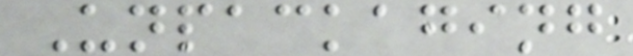Unpackaging
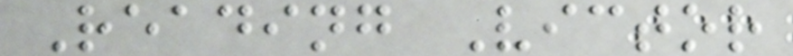Reading Victor
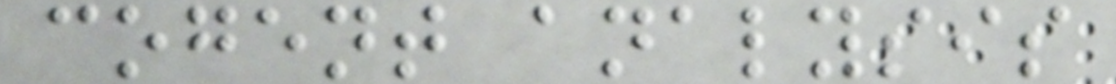cogent analysis
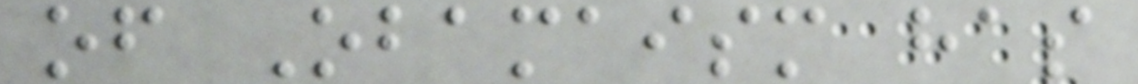of Obamaism has
